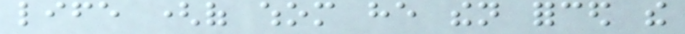life (of whom he then forced the
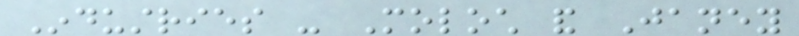Industries - Moloch and Janey
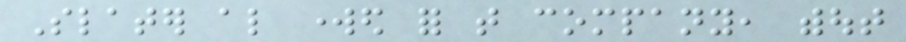Slater also worked for that company, without
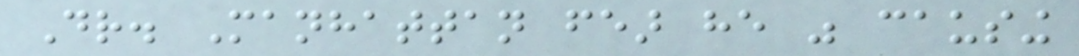Dr. Manhattan fear he was causing
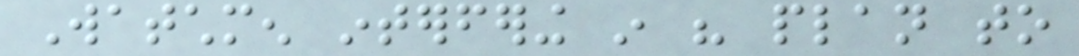Watchmen interfering in his plan to
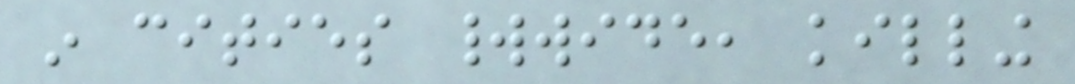in cities worldwide, killing
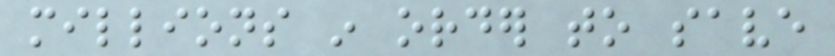millions in order to save
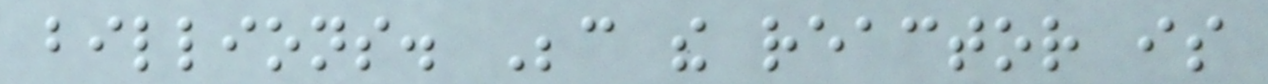billions. Because the reactor is
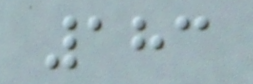183
